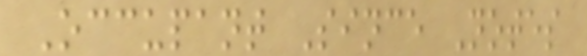Occupant Since Notes
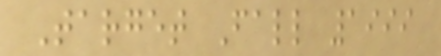Target Fall 1999
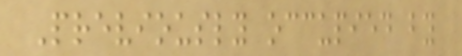Previously occupied by
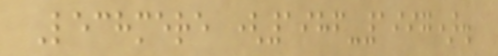Lechmere (1986-1997).
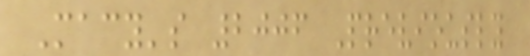Macy's 2006 Previously
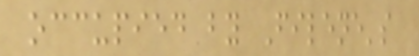occupied by Filene's
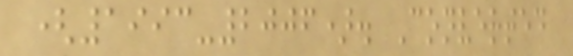(1993-2006). Converted
